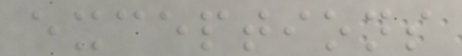exceptions
